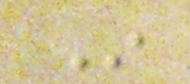In
